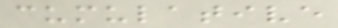cumulative
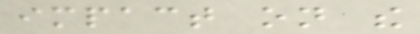impact on the
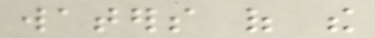waters of the
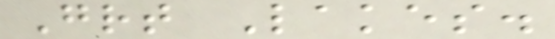Great Lakes.
